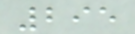295
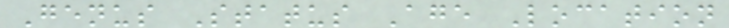Genus Status Age Location
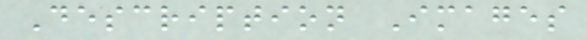Description Images
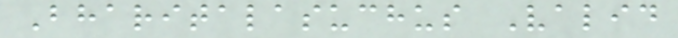Bharitalasuchus Valid
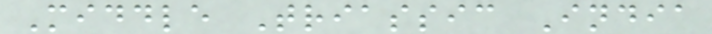Middle Triassic India
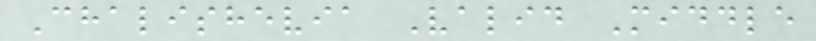Chalishevia Valid Middle
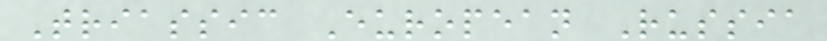Triassic European Russia
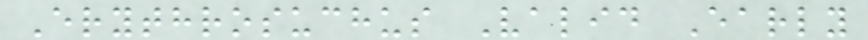Erythrosuchus Valid Early
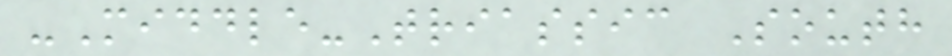-Middle-Triassic South
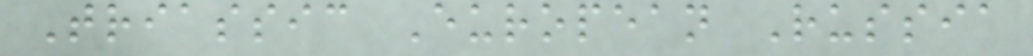Triassic European Russia
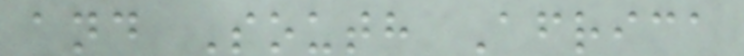and South Africa
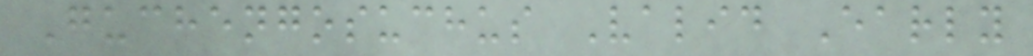Guchengosuchus Valid Early
